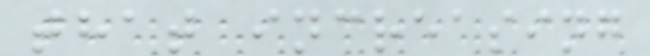that increasing
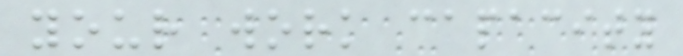your work capacity
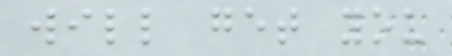will get you
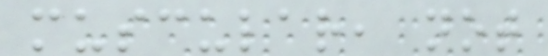muscular, not
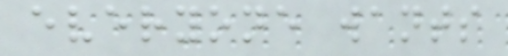everyone wants
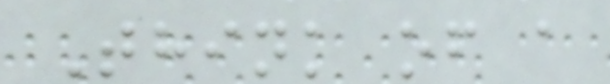Think of a
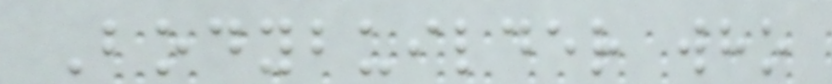Bodybuilder who
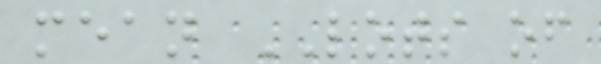mean LOTS of
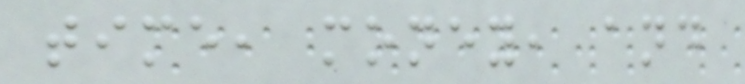time, money, and
